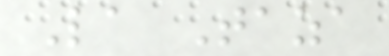La Taza
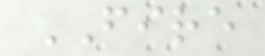FIRE
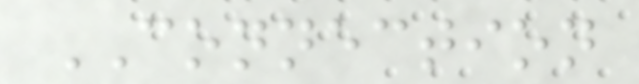CONNECTION
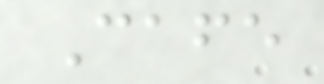Cafe
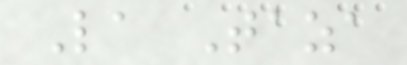La Taza
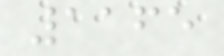1165
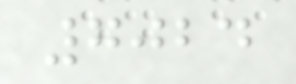7024
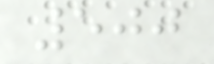500
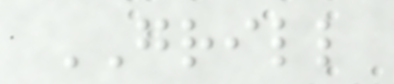GRILL
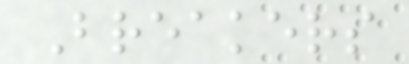Breakers
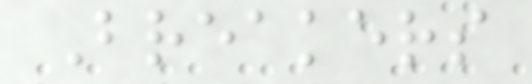Breakers
